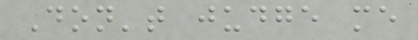Don't judge me
